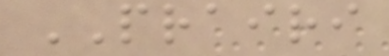PRAIRI
